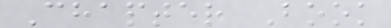Chapter Book
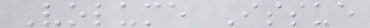Volume Issue
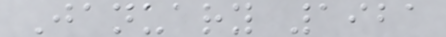January 1921
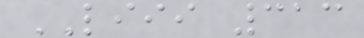LIII 313
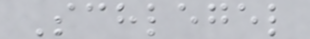Schlegel
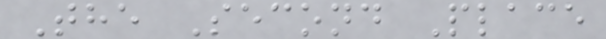The Second Place
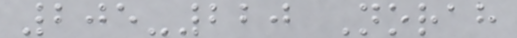205-220 Norah
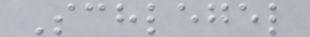Schlegel
